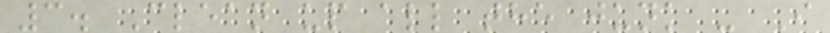3. Clean up all the junk - I
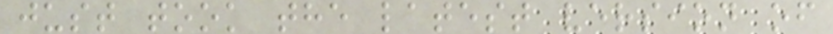just took the latest version of
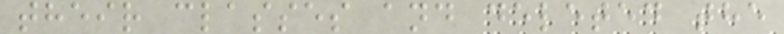their classes and deleted the
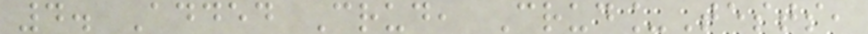4. Added Crud, Crud_Tests,
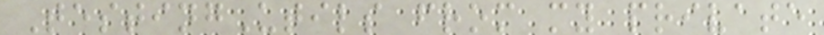TestingUtils from my private
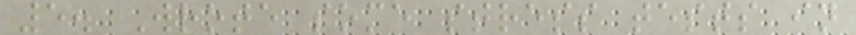5. Wrote some stress tests in
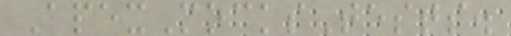ApexMocksTests.
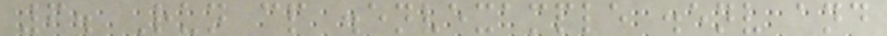6. Run cp .envexample .env and
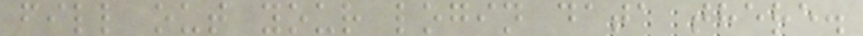fill out your login data there.
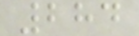284
